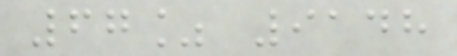67% 9148
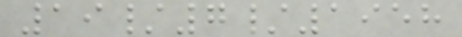19/7/1958
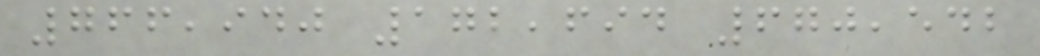766,940 172,694 670,542
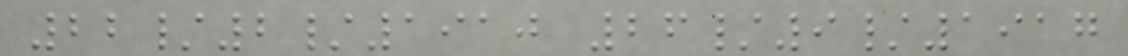22/2/1910 26/9/1917
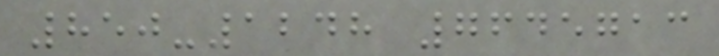850-1248 7645713
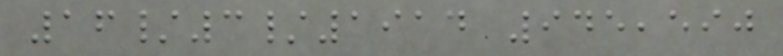16/3/1914 945,590
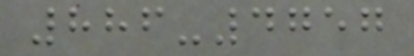886-4757
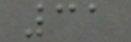31
